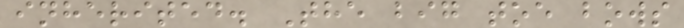inherited. The big toe bows
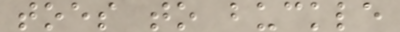toes to buckle
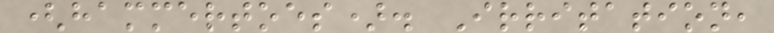(hammertoes). Irritation,
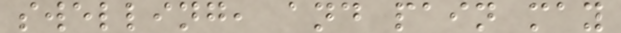swelling, and pain may
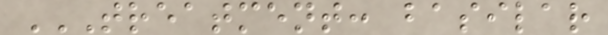TREATMENT: BASILAR
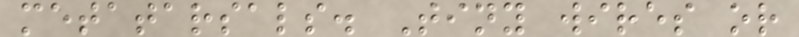metatarsals. Tiny wires or
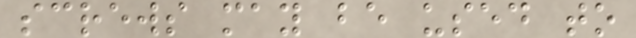screws may be used to
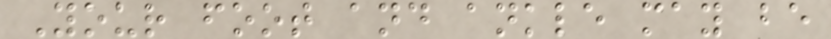Your foot and ankle may be
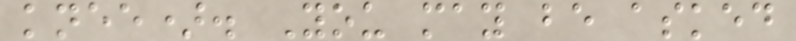knee). You may be asked
